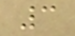3
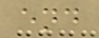end
